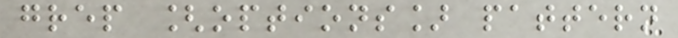grep [options] pattern
